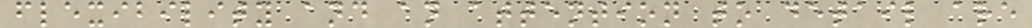flexibility and an attention to detail are
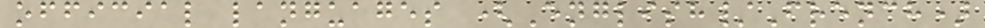official languages (English/French)
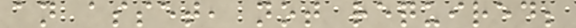an asset, not required;
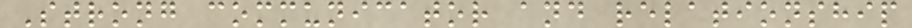Strong communicator and relationship
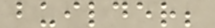builder;
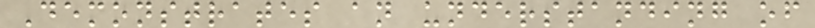Demonstrates an understanding of
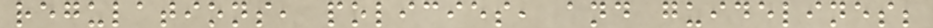regulations, policies, and guidelines;
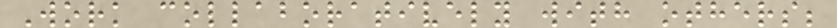Work collaboratively with others;
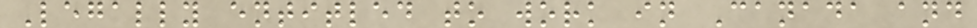Legally entitled to work in Canada and
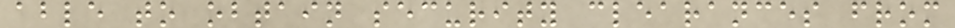able to obtain security clearances from
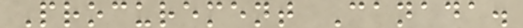Procurement Canada.
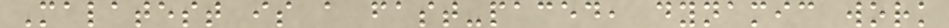Malatest is a fast-paced, dynamic work
